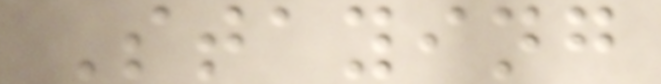Staying
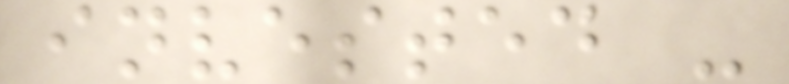invested -
